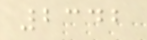2342
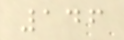146
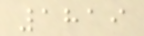1819
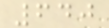640
